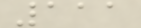111
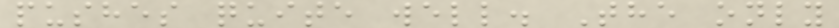pushes quite well. The only
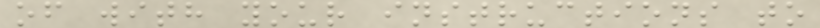of with your instructions to
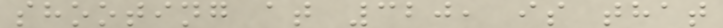shooting at 320, is that
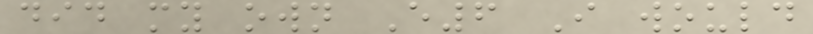did my own E6 I would
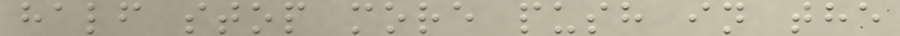half stop more push in the
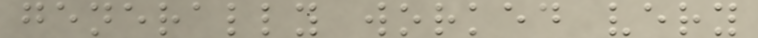generally worked very
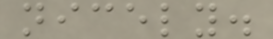nicely.
